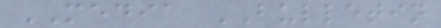MEDIA BULLETIN
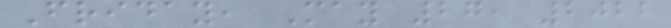Friday, May 27, 2022
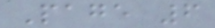Page 6
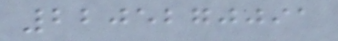2205270091
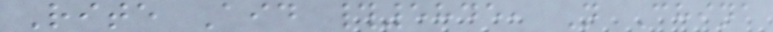Rite Aid #5845, N China
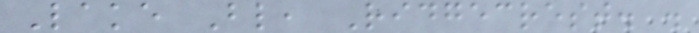Lake Bl, Ridgecrest. .
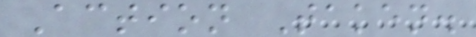Action Taken.
